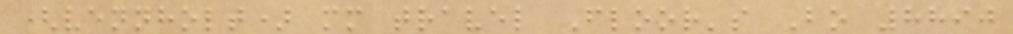(vennholt) mm travel Floor's Bo 8890
